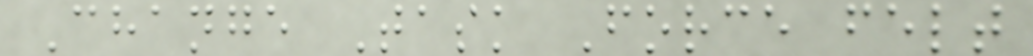Change Task Force felt
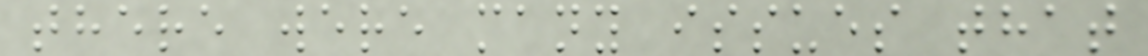there were many issues that
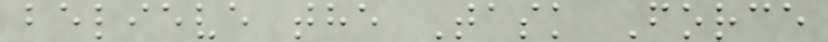believe the Task Force
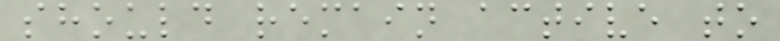should remain active to
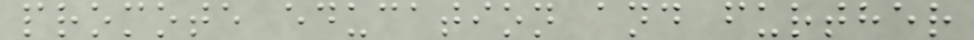promote education and further
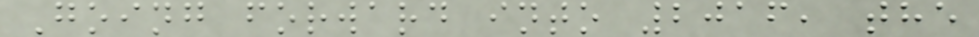Going forward into 2016, the
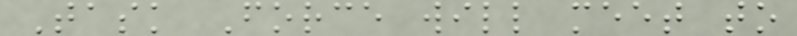Task Force will meet to
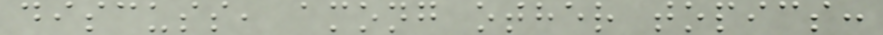discuss, among other topics:
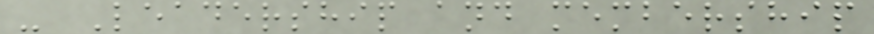- Leadership and membership
